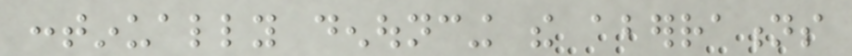continually denouncing the aberrations
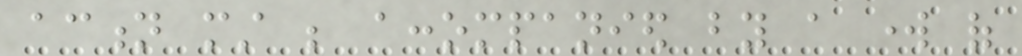action must be accompanied by a work of
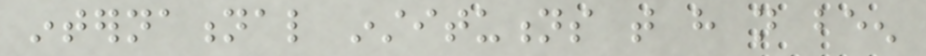international institutions that have not been
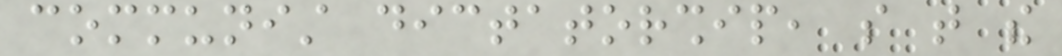communist dictatorship, so that the
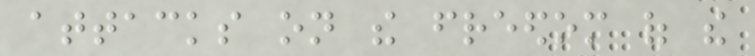attacks on the freedom of the
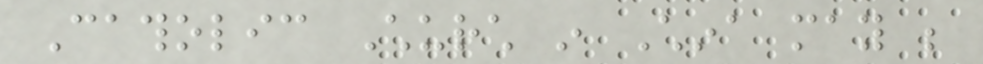Catholic Church in China may be
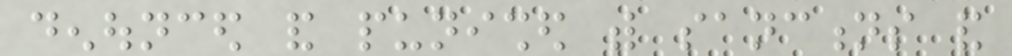denounced and punished with sanctions and
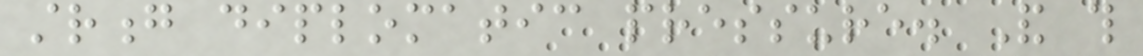strong diplomatic pressure. And this
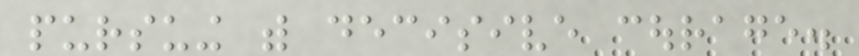pursuing with decisive courage.
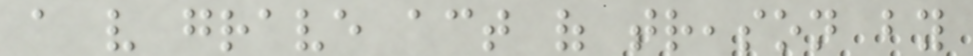a very grave act of treason by
